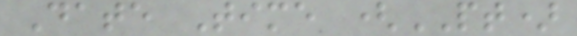Date Time (PT)
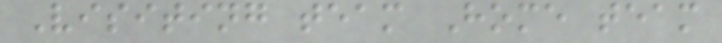Visiting team Home team
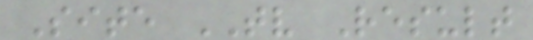Site TV Result
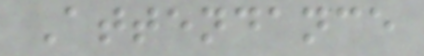Attendance
